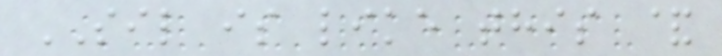SIL is like this &
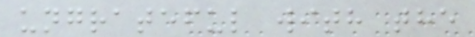ungrateful with the
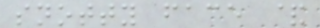snotty face &
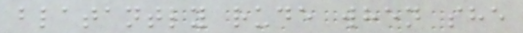blatantly rude when she
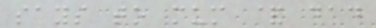says to mum & dad
